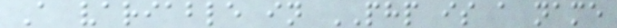A variable in PHP is a name
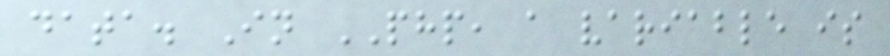data. In PHP, a variable is
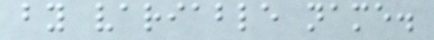by variable name.
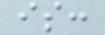is:
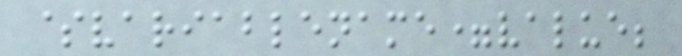$variablename=value;
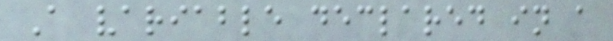A variable declared in a
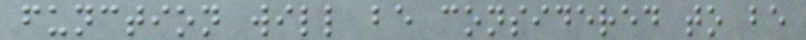function will be considered to be
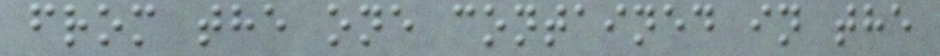from the one contained in the
